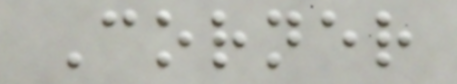Corner
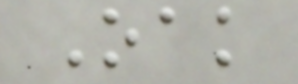Oak
